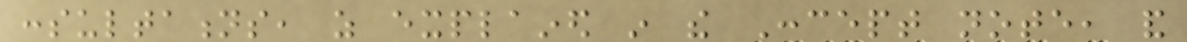consultations, as explained in the Concept note, and
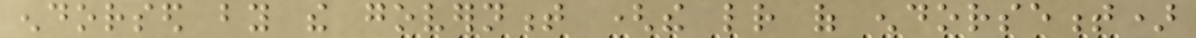endorsed by the government (the letter of endorsement)
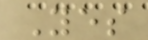Yes
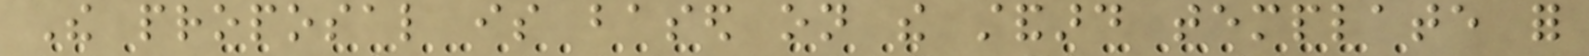The proposal is based on the standard template for
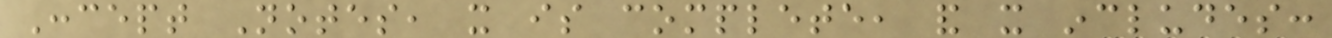Concept Notes, it is complete, and it includes:
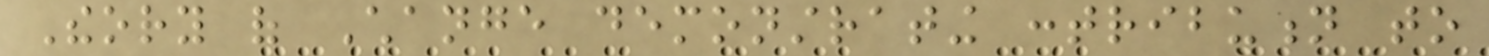Theory of Change demonstrating contribution to
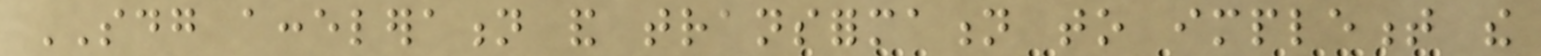SDG acceleration and transformation to implement the
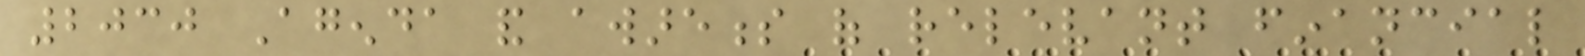2030 Agenda and awareness of relevant financial
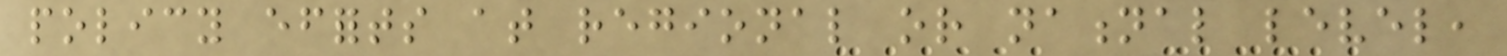policy efforts at regional or national level,
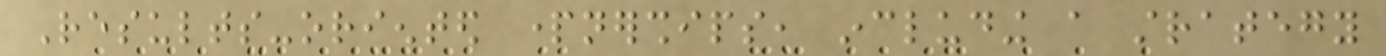Results-oriented partnerships, including a strategy
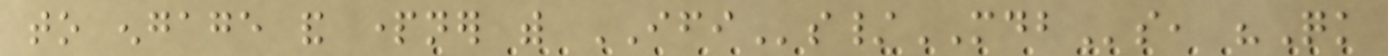to engage and partner with IFIs/MDBs, "Quick
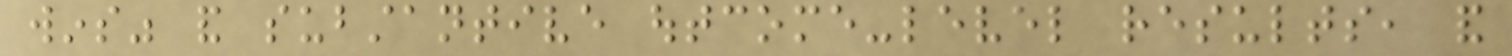wins" and substantive outcome-level results, and
